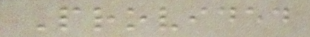Provided
